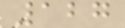127
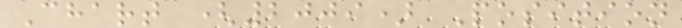Chart (2009) Position
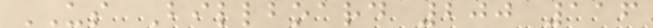US Billboard 200 116
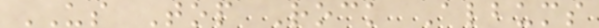US Top Rock Albums
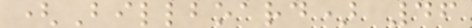(Billboard) 46
